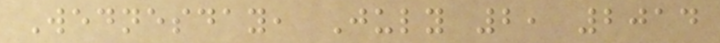Wednesday, July 2, 2014
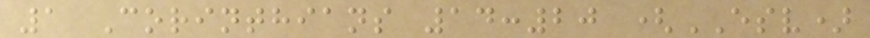1 Corinthians 14:20 (ESV)
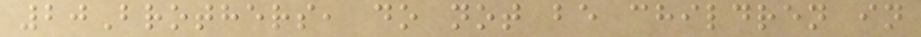20Brothers, do not be children in
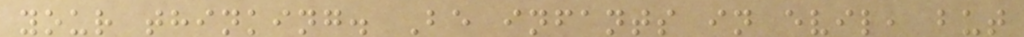your thinking. Be infants in evil, but
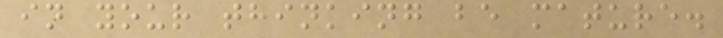in your thinking be mature.
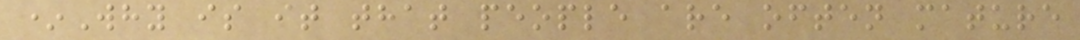*Why is it that people are often mature
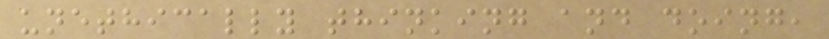unethically thinking and doing,
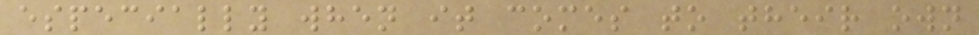especially when it comes to their own
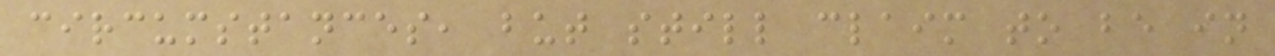circumstances, but still claim to be in
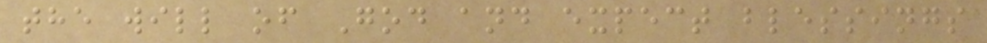the will of God and expect blessings
